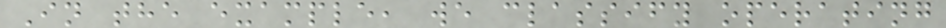In the example, we classify operating
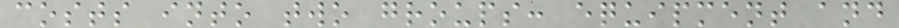costs into two groups: equipment and
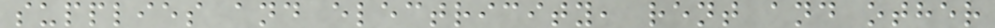supplies and electricity, rent and other
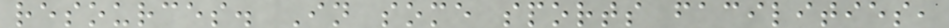resources. In some sports facilities,
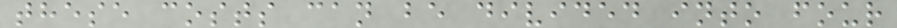these costs can be divided into four
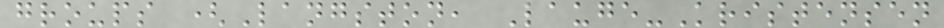groups (Langston, Lauge-Kristensen
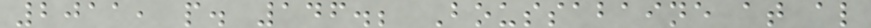2011, p. 146.; Boussabaine at al
